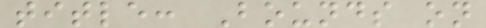title: Bounds on
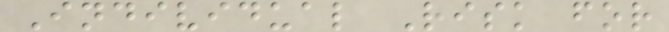Individual Risk for
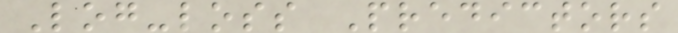Log-loss Predictors
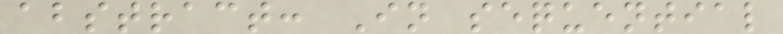abstract: In sequential
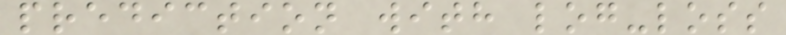prediction with log-loss
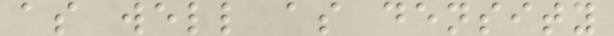as well as density
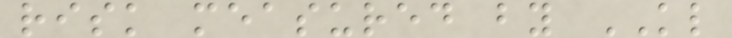risk measured by KL
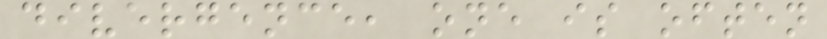divergence, one is often
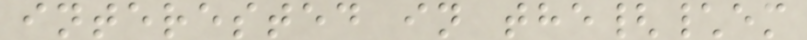interested in the{\em
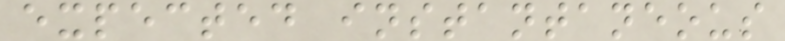expected instantaneous
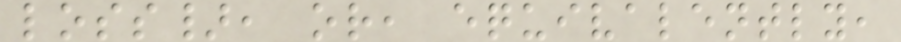loss}, or, equivalently,
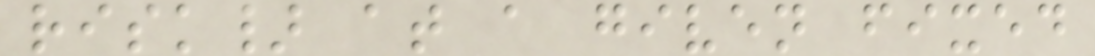risk} at a given fixed
